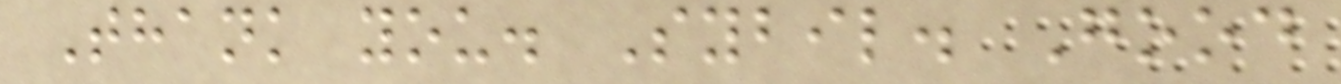Thank you. Sybil. Good
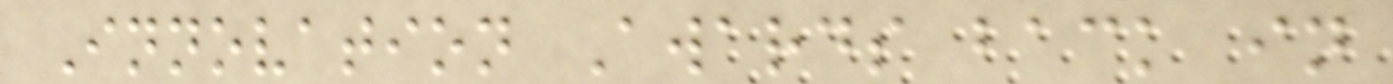Innovation Awards back in
